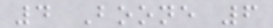4 Boone 6
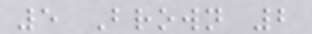5 Brown 2
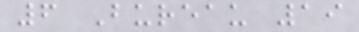6 Bureau 19
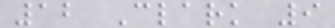12 Clark 9
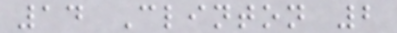14 Clinton 2
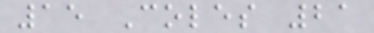15 Coles 21
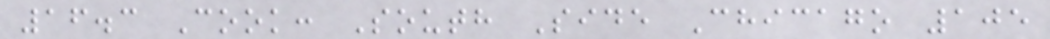16.3 Cook: South Side Chicago 105
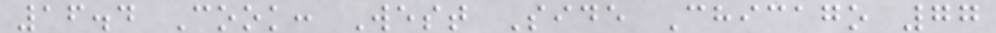16.4 Cook: West Side Chicago 77
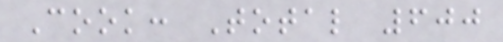Cook: Total 600
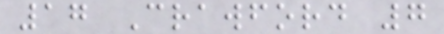17 Crawford 7
